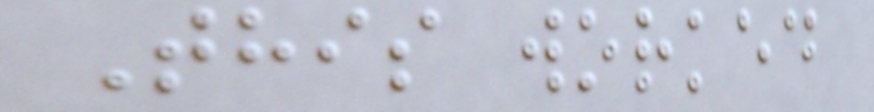This worked
